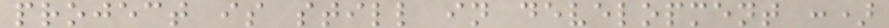project is still in development :)
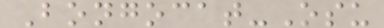Bongocat-Osu
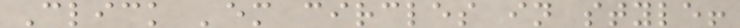Click 'em circles in style!
